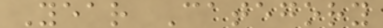Year Category
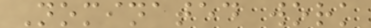Nominated work
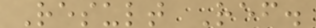Result Ref.
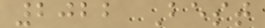2022 Best
